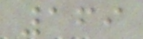169
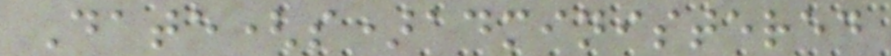Date(s)administered
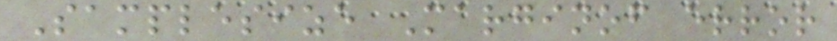Samplesize Marginof error
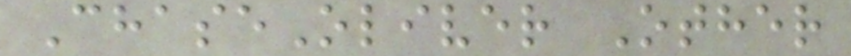ChaseOliver Other
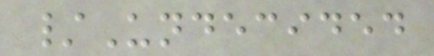/Undecided
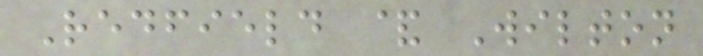Redfield & Wilton
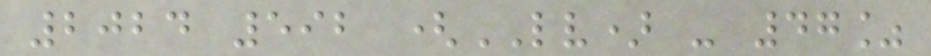2024 592 (LV) - 47%
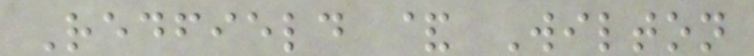Redfield & Wilton
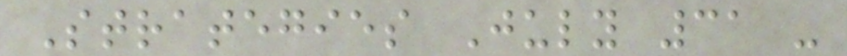Strategies July 31 -
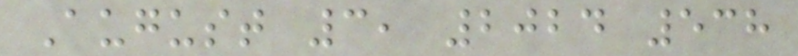August 3, 2024 538
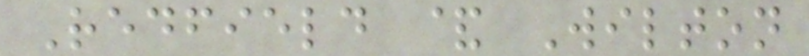Redfield & Wilton
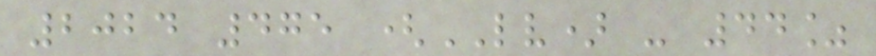2024 475 (LV) - 44%
